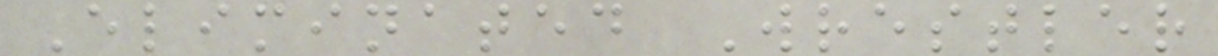Eliminated Wrestler
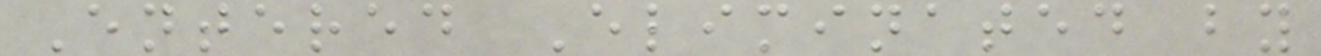Entered Eliminated by
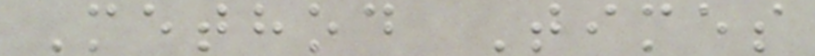Method Times
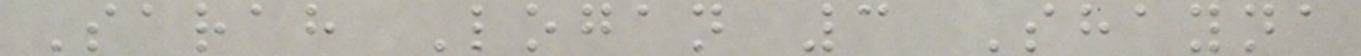Sarah Logan 3 Shayna
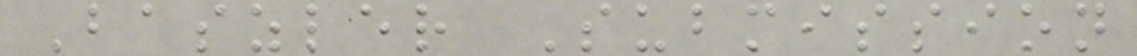Baszler Submission
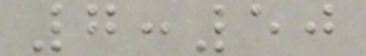7:50
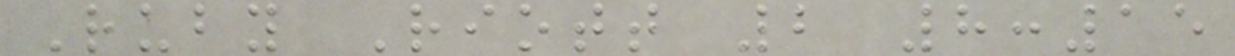Ruby Riott 2 8:15
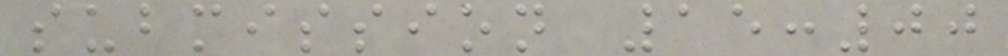submission 15:00
